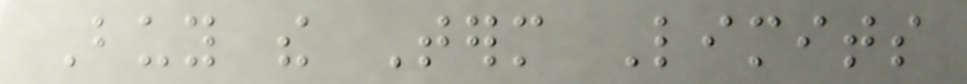Buy the Term Limits
